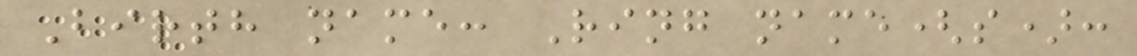Birth name: Ring name(s):
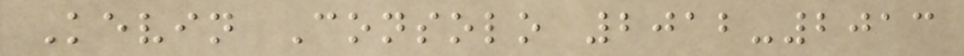Kevin Consolo 2012-2013
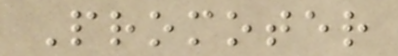Promoter
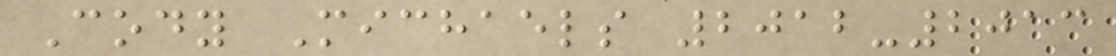Cody Michaels 2012-2013
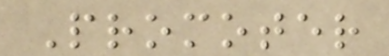Promoter
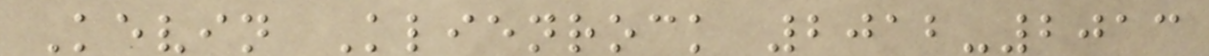Kevin Klienrock 2012-2013
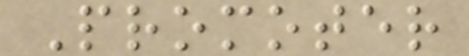Promoter
